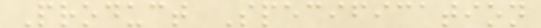Product Specification
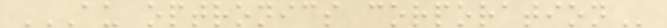AU OPTRONICS CORPORATION
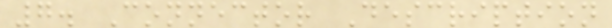7. Connector Description
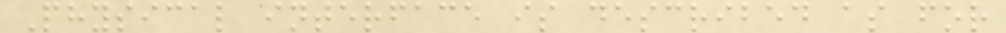Physical interface is described as for
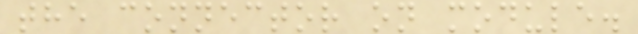the connector on module.
